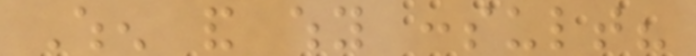When and why consult?
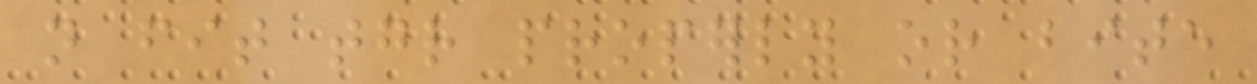not fit together properly or bite
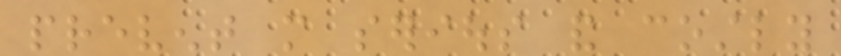prevent more serious and costly
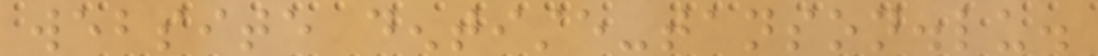website dentiste-tanson.lu.
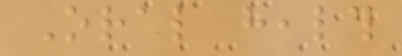Oral health
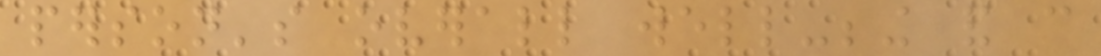person's overall well-being and can
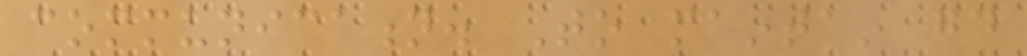communication. To maintain good
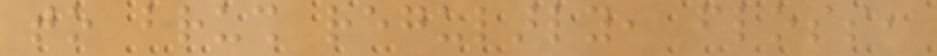to brush regularly, floss,
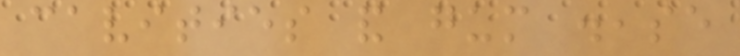cavities and gum disease
